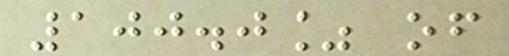100.0% of
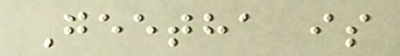Geetha is
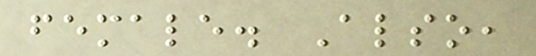female. Also,
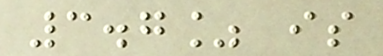3.7% is
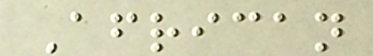African
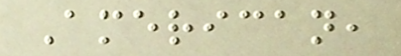American,
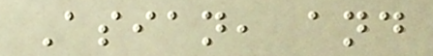Asian, and
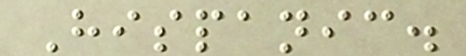Hispanic.
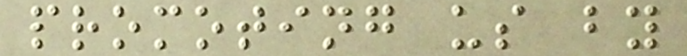promoting us by
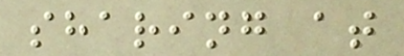sharing at
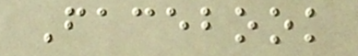Facebook
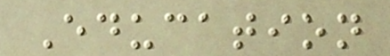Education
